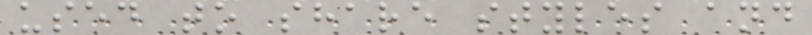used to share styles and
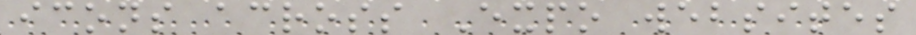icons across Expo websites
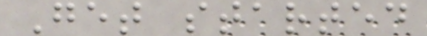Get started
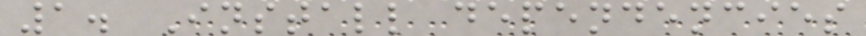1. Install dependencies
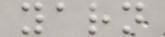yarn
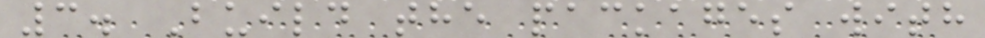3. Build the packages with
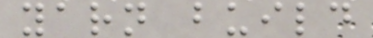yarn build
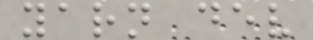yarn dev
